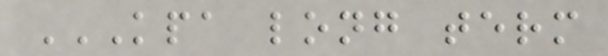KPA LONG TERM
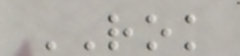ROK
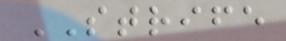STRIFE
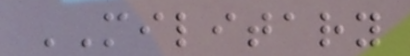MILITARY
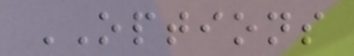OPTIONS
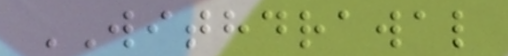WITHDRAWAL
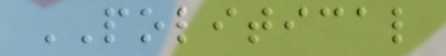POLITICAL
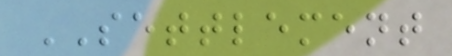SETTLEMENT
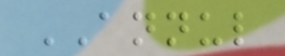ANNUL
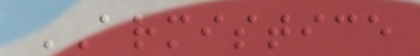ARMISTICE
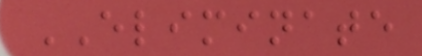ELIMINATE
